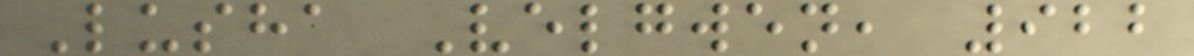Lusha Velgwen, 922
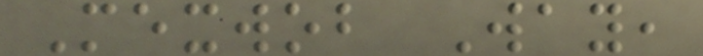Mexwob Way,
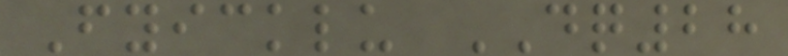Fyicklu DQ28
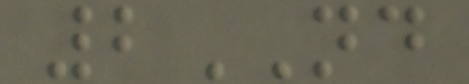2ND
